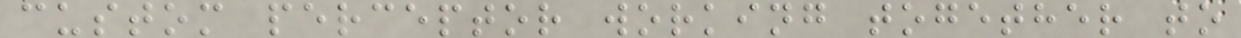custom perceptor working together to
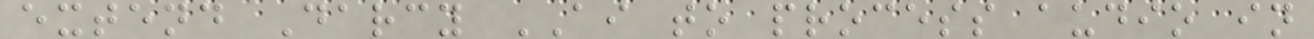extend Darcy AI to process audio in
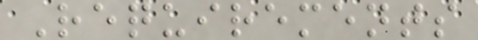Requirements
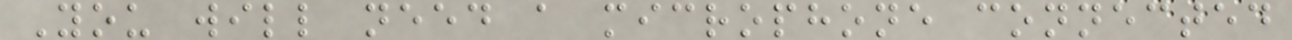You will need a microphone connected
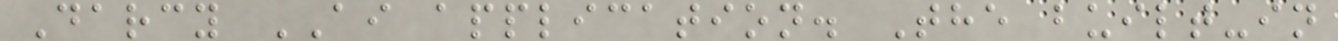Darcy AI application. The built-in
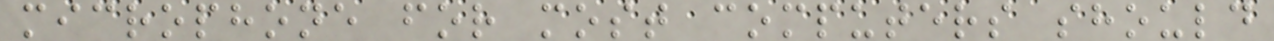microphone for most computers should
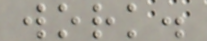work.
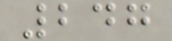247
